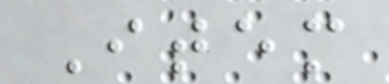Item
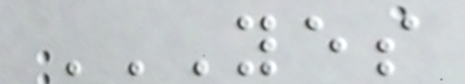YES
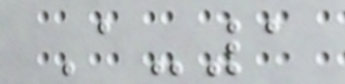A-1
